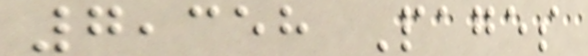7,358 Pages
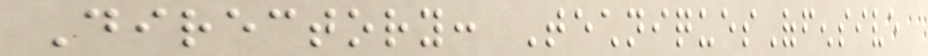Directory: TechniquesOffensive
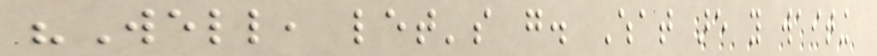"Well, let's go. What are you waiting
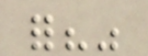for?"
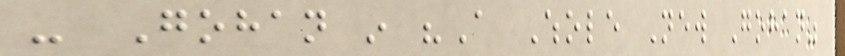- Gohan in "A Whole New Gohan"
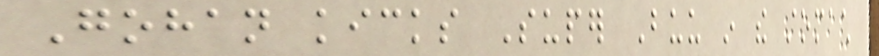Gohan kicks Super Buu in the stomach
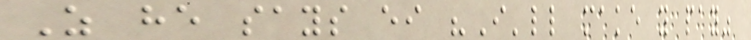As he says either "I'll make you pay"
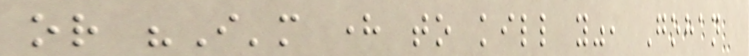or "I'm here to kill you", Gohan
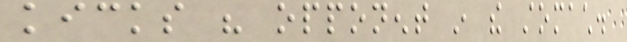kicks his opponent in the stomach.
